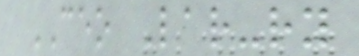CEO Lar-ry
